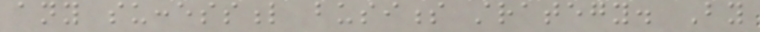any successful business strategy. By
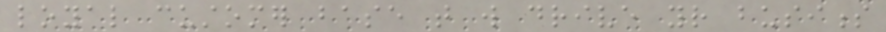loyal customer base that will drive your business
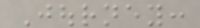Journey:
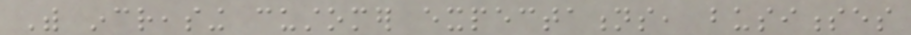With increasing customer expectations, businesses
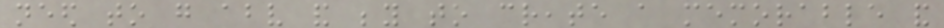need to go above and beyond to create a memorable and
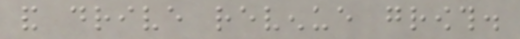and drive revenue growth.
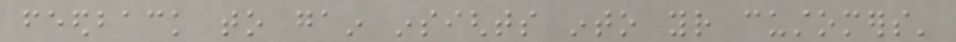feedback to gain insights into your customers'
